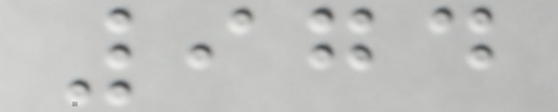974
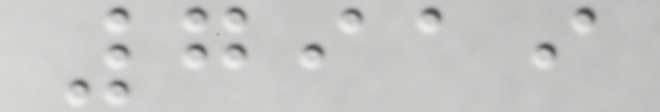7919
